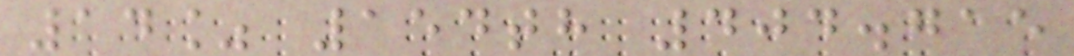14% 154th 404.715
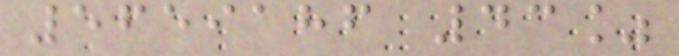5659186 43%
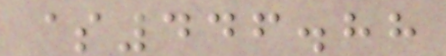$446.88
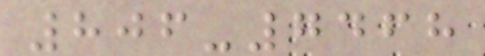806-7468
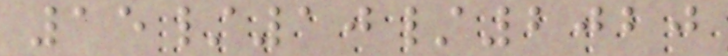15/10/2020
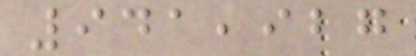941,927
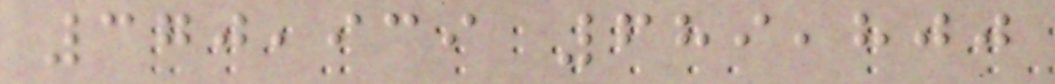370,939 689,800
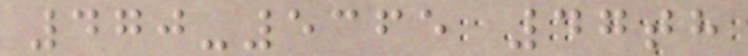470-5365 47th
